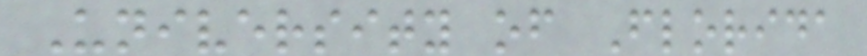University of Florida
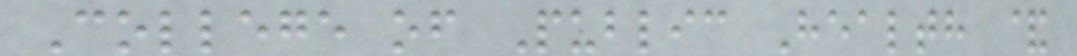College of Public Health &
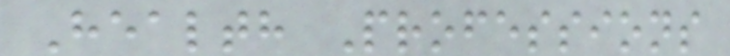Health Professions
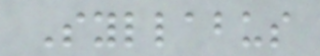Syllabus
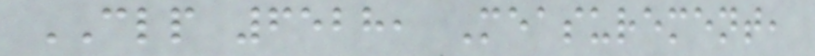CLP 6528, Measurement,
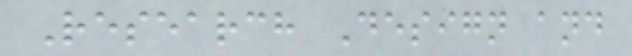Research Design and
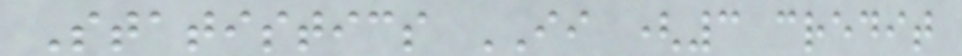Statistics II (3 credit
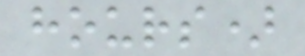hours)
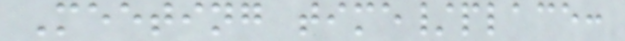Meeting time/place:
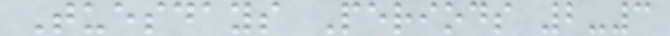Tuesdays Periods 2-3
